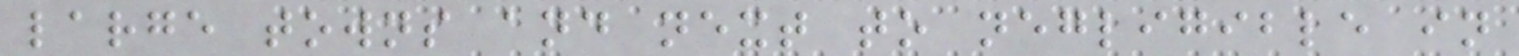large towns and next to negligible in
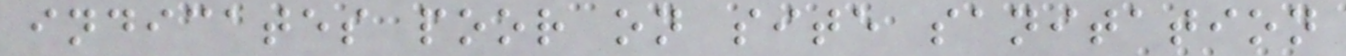indicates poor on site sanitation
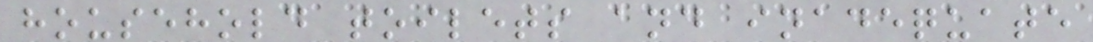household toilets and inadequate
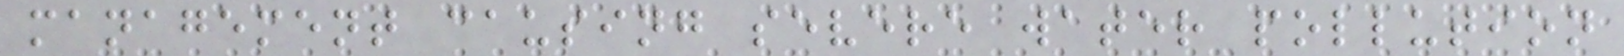management causing severe water pollution
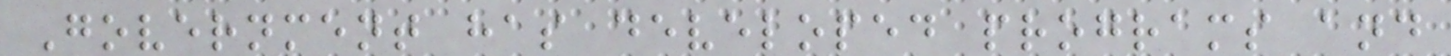Government has developed programs and
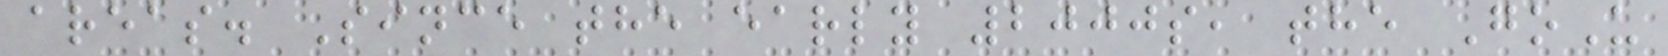areas. Since the early 2000s, the GoU
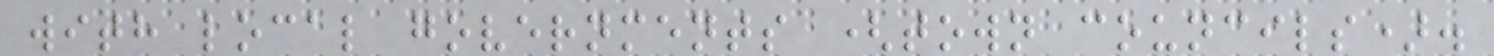with local governments (town councils).
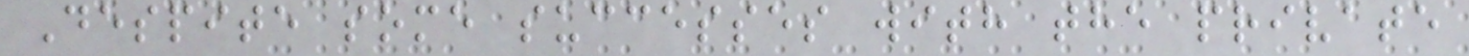Despite some successes with the private
